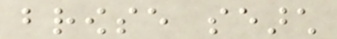browse search
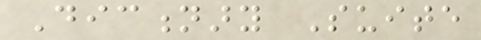Dictionary Suite
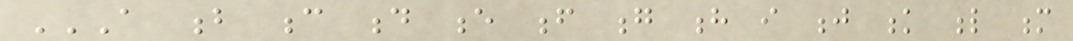A B C D E F G H I J K L M
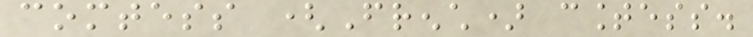comtess (French) countess.
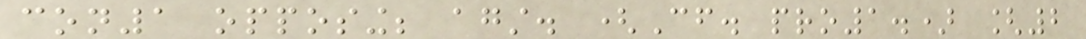con1 opposing; against. (Cf. pro1.) [2
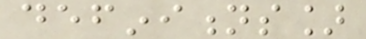definitions]
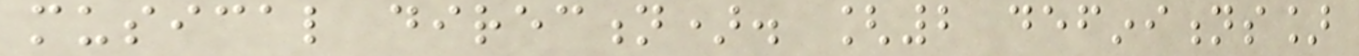musical direction). [2 definitions]
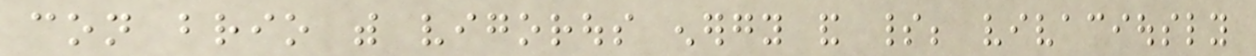con brio with vigorous energy and spirit; vivaciously
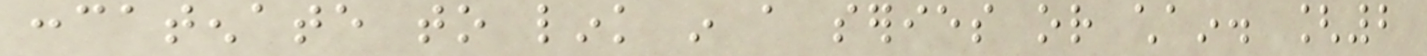concatenate to link in a series or chain. [2
